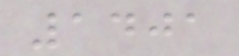1401
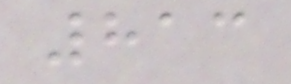813
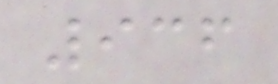936
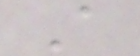A
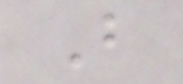B
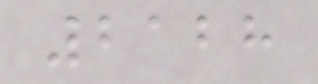2128
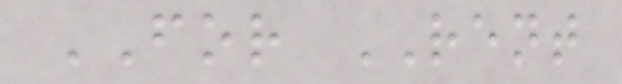FOR RENT
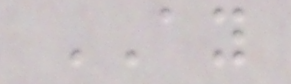AY
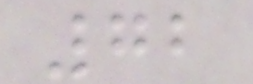72
